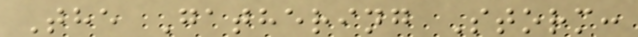The Gathering Storm:
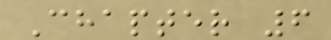Chapter 6
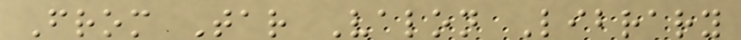From Tar Valon Library
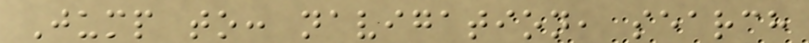Jump to: navigation, search
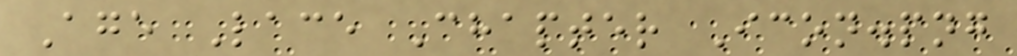Age Lace Chapter Icon.png
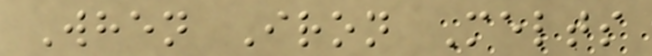When Iron Melts
